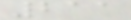211
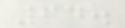64.
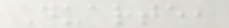Duarte,
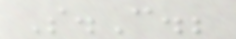S.C.;
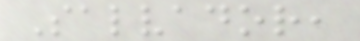Salvador,
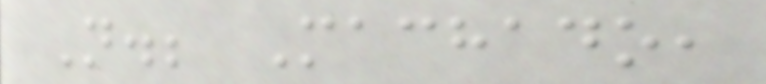N.; Machado,
